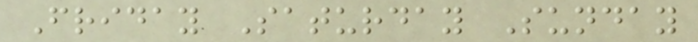Friday Saturday Sunday
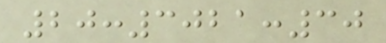20:3021:30
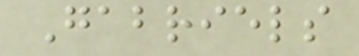Gabriels
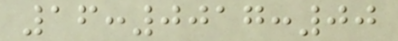16:0017:00
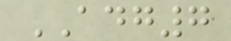ADG7
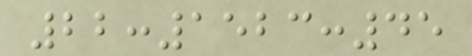22:1523:45
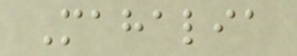Mahalia
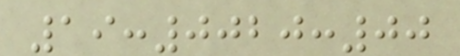19:0020:00
